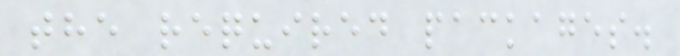the required packages.
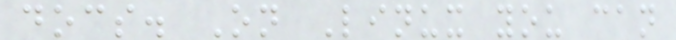docs. On Linux you can
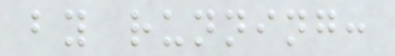by running:
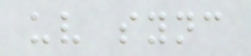uv sync
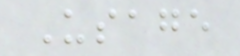Usage
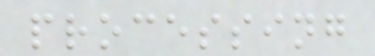processing
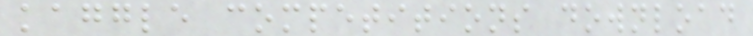kaggle competitions download
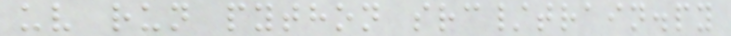uv run python src/train.py
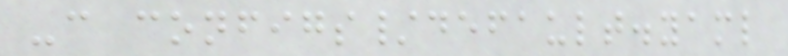-c configs/default.yaml
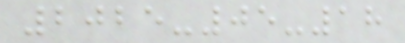2025-05-18
